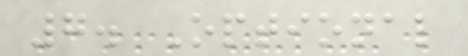7. Optional
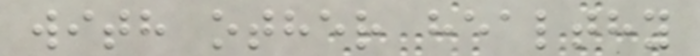with other healthy
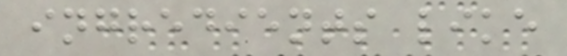ingredients like
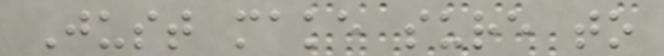Just make sure to
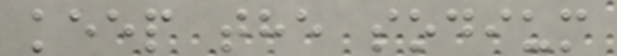keep the sodium
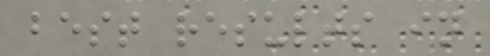best results in
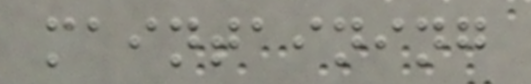maintaining
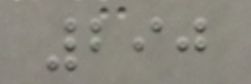290
